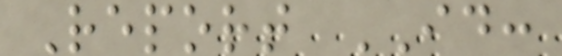Report ID:
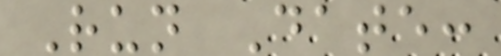Run Date:
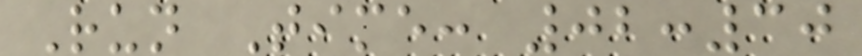Run Time: 02:30
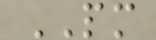PM
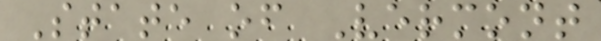State of Vermont
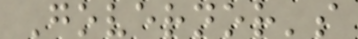Governor's
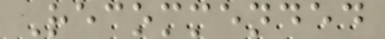Recommended
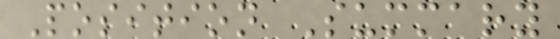Position Summary
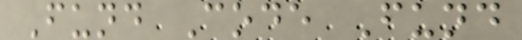Fund Code Fund
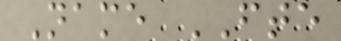Name FTE
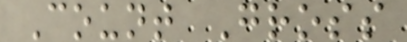Count Gross
